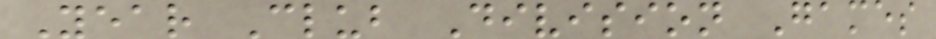Year Club Division Games
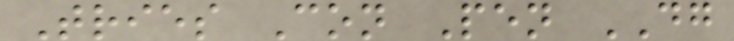Tries Con Pen DG
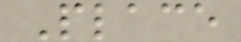Place
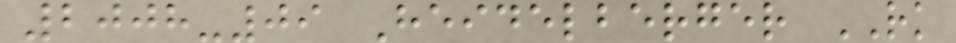2008-09 Heidelberger RK
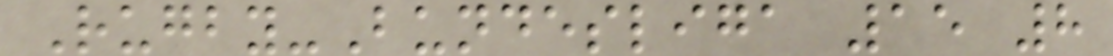Rugby-Bundesliga 15 8
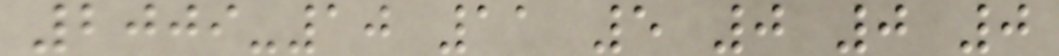2009-10 11 5 0 0 0
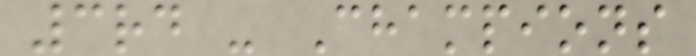3rd - Champions
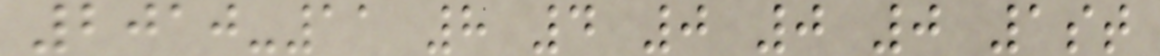2010-11 8 4 0 0 0 1st
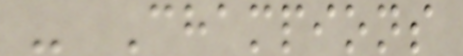- Champions
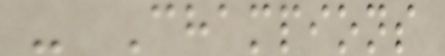- Champions
